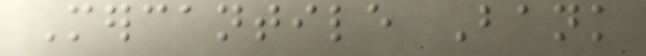Mercantile Bank
